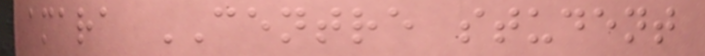amara CENTRE student
